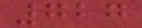727
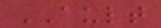AULT
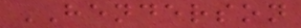HENDERSON
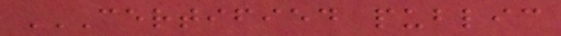CERTIFIED PUBLIC
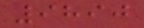9890
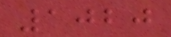1020
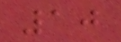10
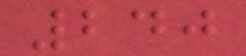240
